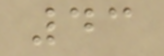43
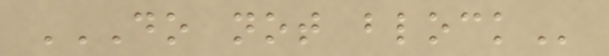DO NOT BLOCK
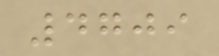4709
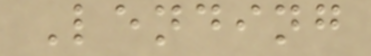Lending
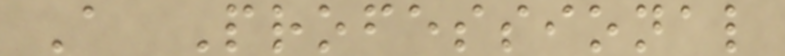A Professional
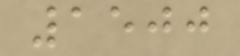1500
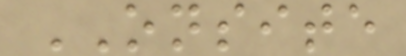ONSITE
